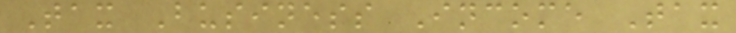Tax Business Income Tax
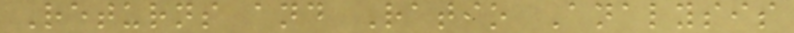Returns and Ratio Analysis
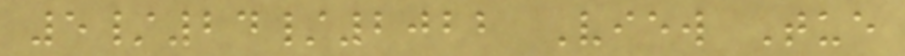5/24/2022 View Tue
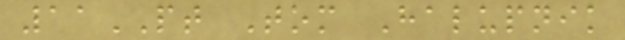11PT Tom Halupnik
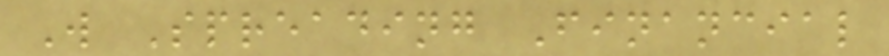W Spreading Financial
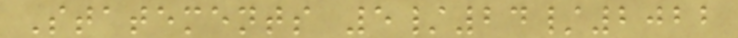Statements 5/24/2022
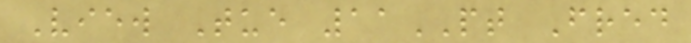View Tue 11PT Fred
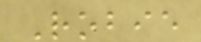Robie
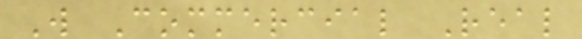W Commercial Real
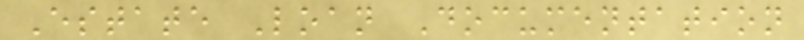Estate Loan Documentation
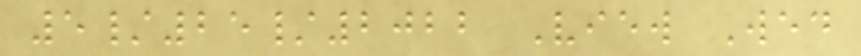5/25/2022 View Wed
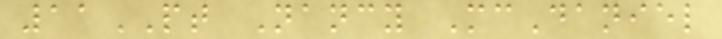11PT Nancy McDaniel
